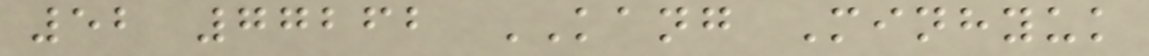52 77262 KANG Minhyuk
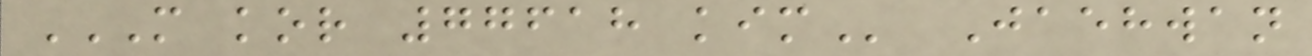M KOR 77618 KIM Jaehwan
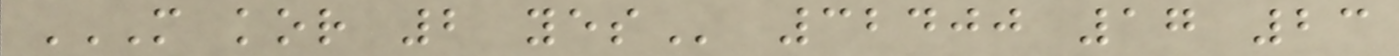M KOR 2 YES 32400 17 23
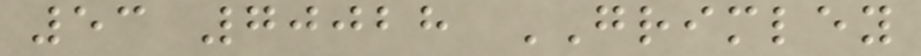53 70028 GRIMLEY
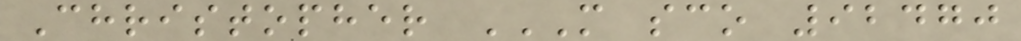Christopher M SCO 92470
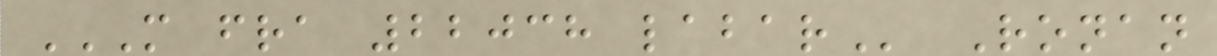M FRA 22038 LABAR Ronan
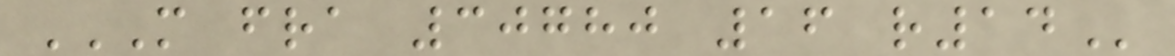M FRA 30780 16 R14
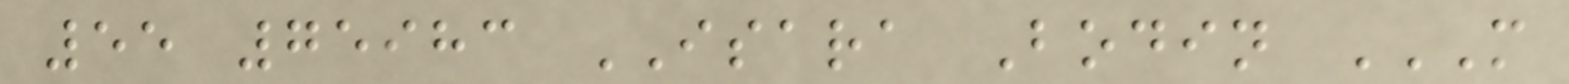55 75983 ISARA Bodin M
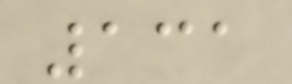131
